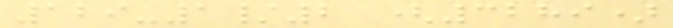129-1/2 (3289)
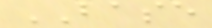BASE
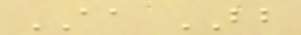AA BB
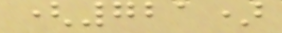(721)
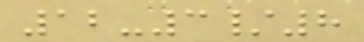12-3/8
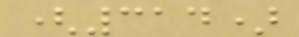(314)
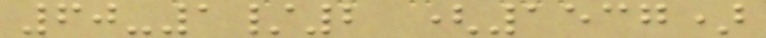60-1/2 (1537)
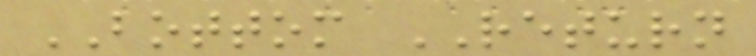BOTTOM RETURN
